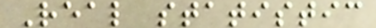Real statistic
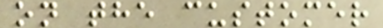on the customer
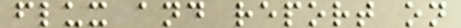flux and report on
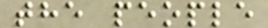the people
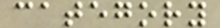category
